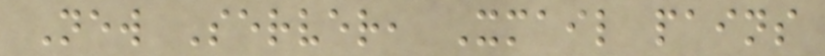New Server, Xmail pains
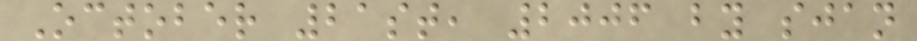October 21st, 2006 by sjan
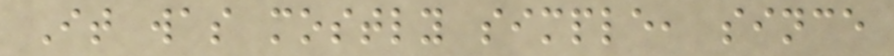It was mostly simple, since
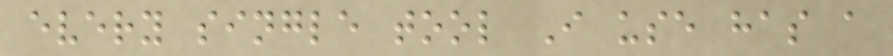every single tool I use has a
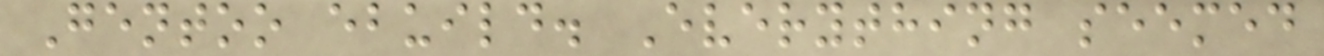Gentoo ebuild. Everything seemed
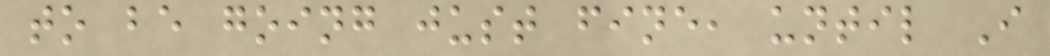to be going just fine, until I
